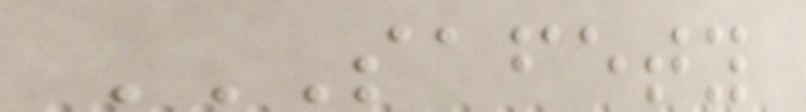SAFETY
